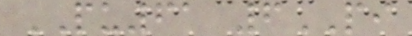PU61 6PI
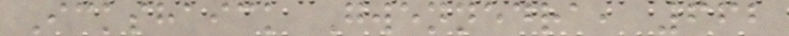Ickshaick Gwennedra, 662
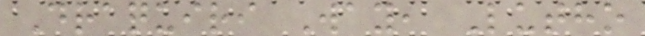Draquiri Way, Lutho
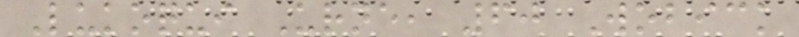Lukoqui Urne, 60 Wobick
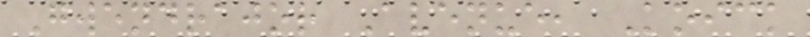Gwendrajor Avenue, Koick
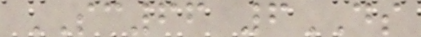SC66 6DS
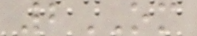2OM
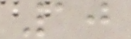10
